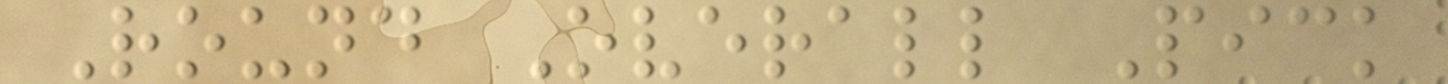Round Overall Pick
